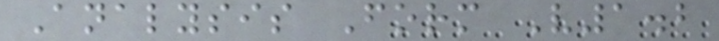Analysis Form V1.2
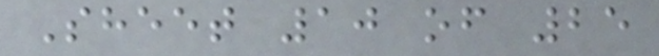Sheet 10 of 25
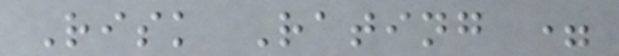Risk Rating =
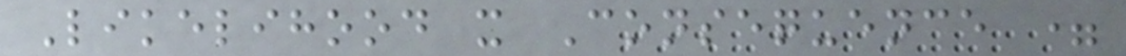Likelihood x Consequence =
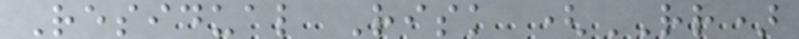Residual Risk (RR)
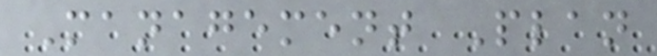Management Plan
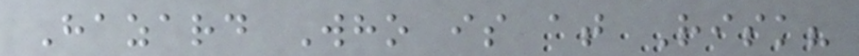Hazard Who is at Risk?
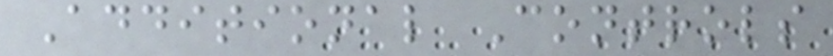Additional Controls
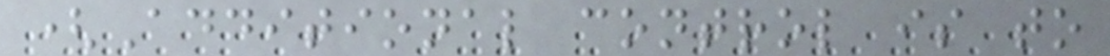(Additional control is to
